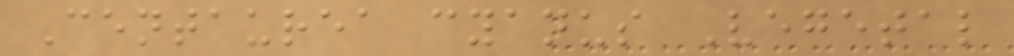Centaurea cyanus Vegetal
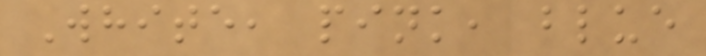White, pink, blue
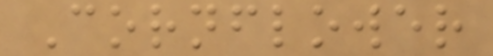Cornflower
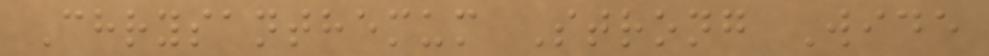Chrysanthemum Strong Wide
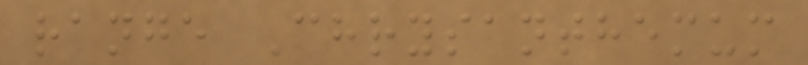range Chrysanthemum
